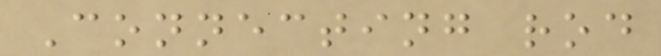Connecting rod
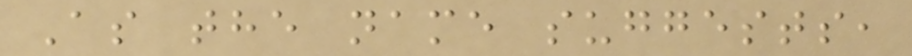As the name suggests,
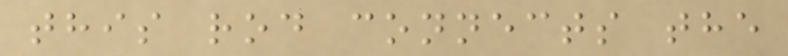this rod connects the
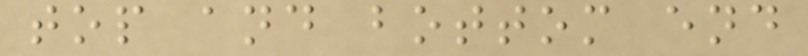top and bottom end
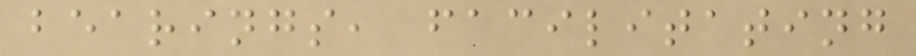bearings, facilitating
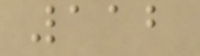112
